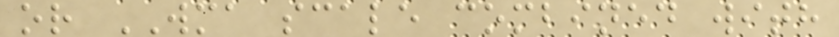or WMA scale combined with
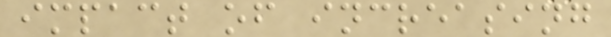impact of increasing
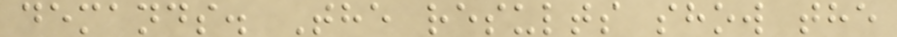demands. The results show the
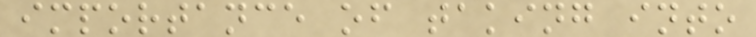importance of taking into
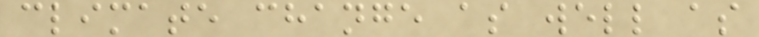climate change as well as
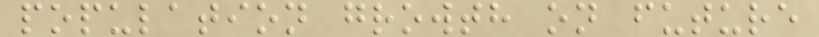population growth on future
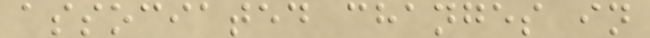associated changes in
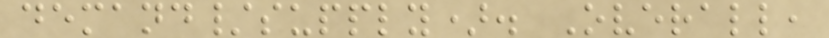demand/supply). Overall,
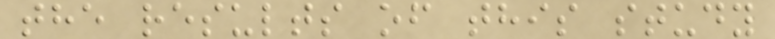the results of this study
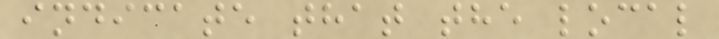indicate that the local
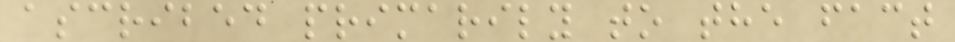ascribed primarily to the fact
